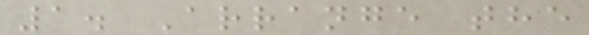1. Arrange the
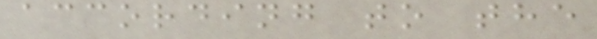according to the
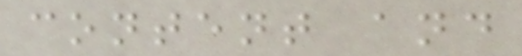content and
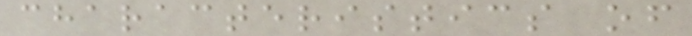characteristics of
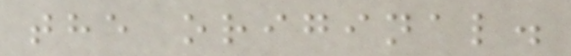the original.
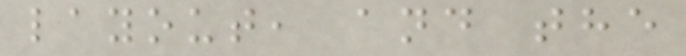layout, and the
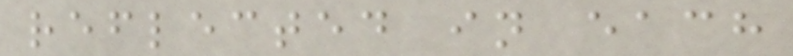reflected in each
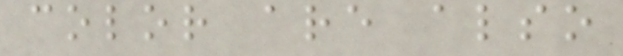color are also
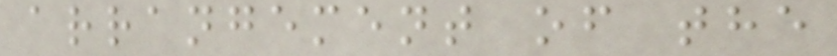arrangement of the
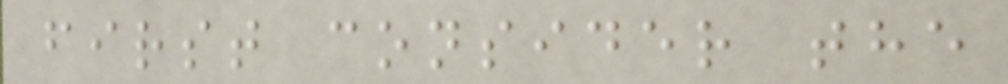first consider the
